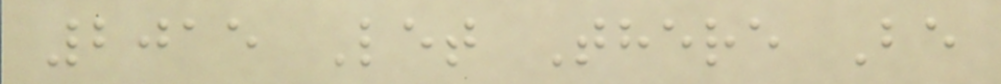2015 Let There Be
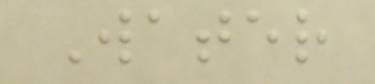Water
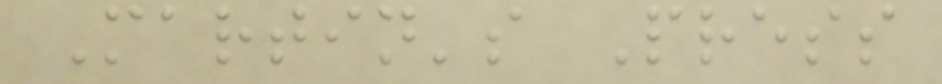Martin's Press
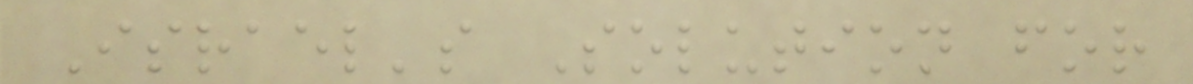Israel's Solution for
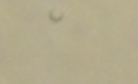a
